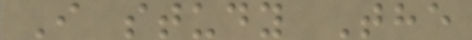I study The
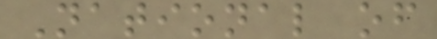National of
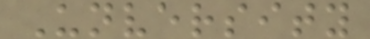Unversity
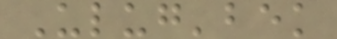Ulug'bek
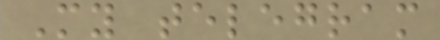My telegram
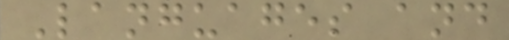Languages and
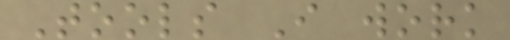Tools I work
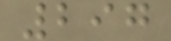297
